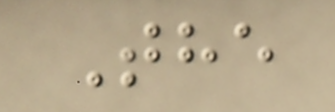The
